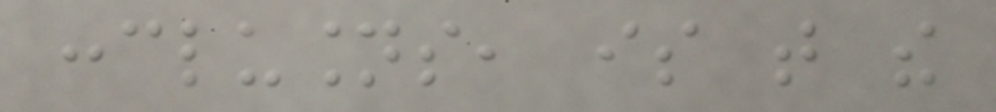conclusions, is that the
